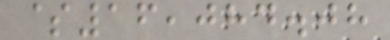$16,084.08
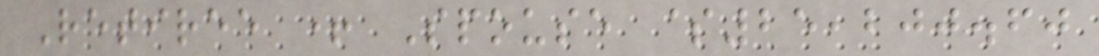Retiree + Spouse $25,200.60
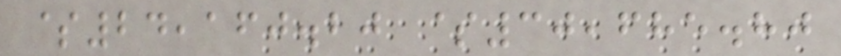$24,160.20 $30,685.80
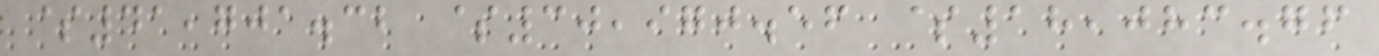$41,701.32 $30,970.56 $18,083.76
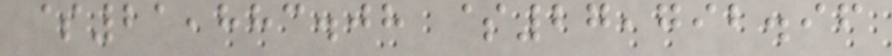$21,883.08 $27,792.96
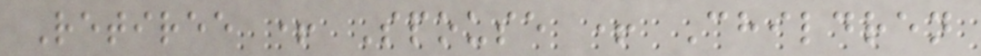Retiree + Spouse + Children
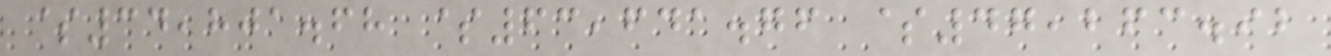$34,801.68 $63,641.76 $47,263.92
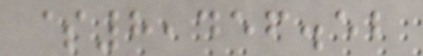$8,456.52
